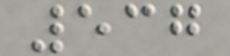537
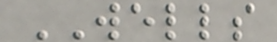WELLS
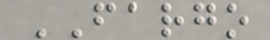FARGO
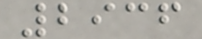2936
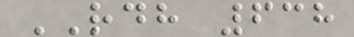RDH 638
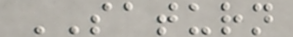SATURN
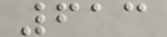613
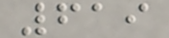619
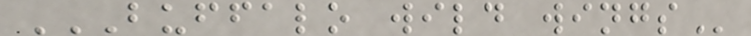BUFFALO WILD WINGS
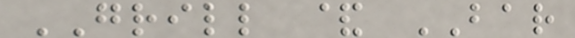GRILL & BAR
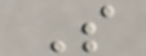S
